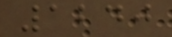1240
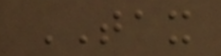TAX
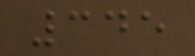345
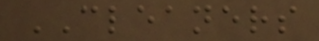CLEANERS
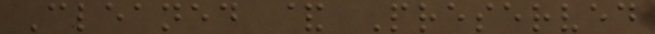Cleaned & Preserved
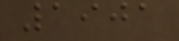1901
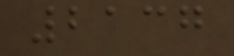2137
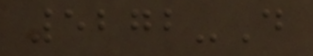5272-D
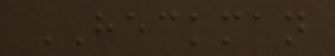HECKMAN
